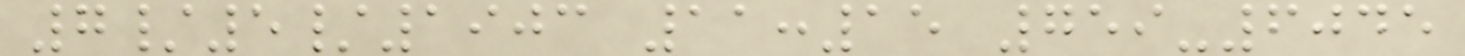7/5/1903 11:15 759-6045
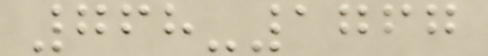768-1767
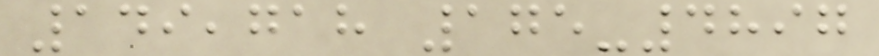149,718 175-4897
